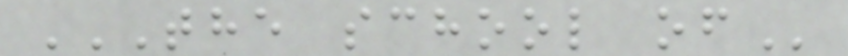THE SCHOOL OF
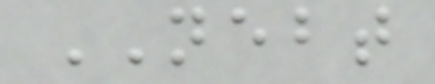NEBT
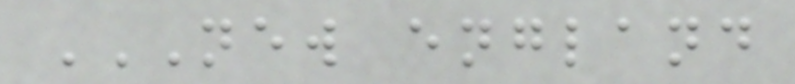NEW ENGLAND
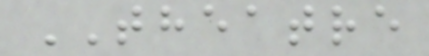THEATRE
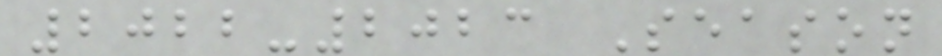2022-2023 Season
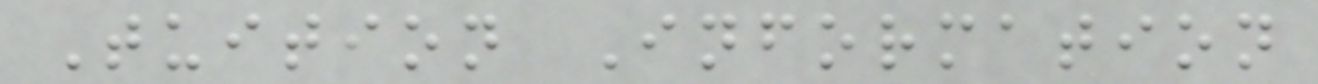Tuition Information
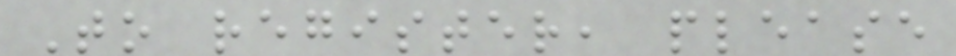To register, please
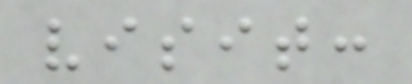visit:
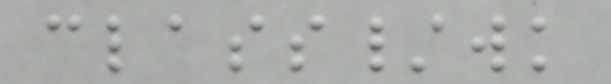class/wk
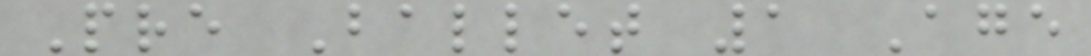Pre Ballet 1 Age
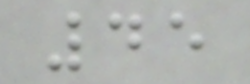45
